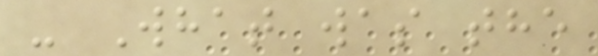- What was the
